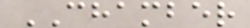CHAMBER
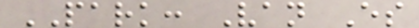PARK: Van Es
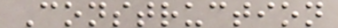Construction
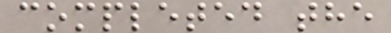completed the
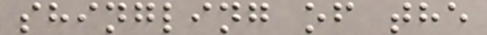shingling of the
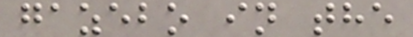gazebo in the
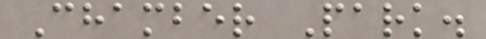Chamber Park.
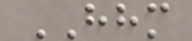HHM
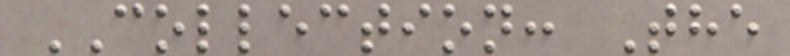COLLECTION: The
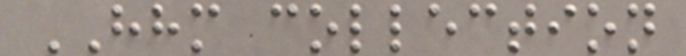HHM collection
